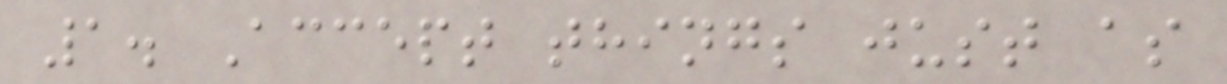1. Accept things just as
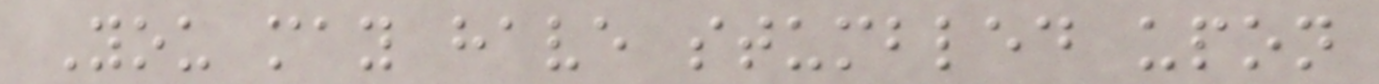You may have stumbled upon
